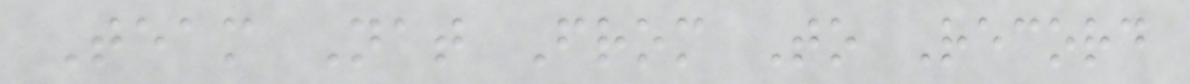Team Nat From To Record
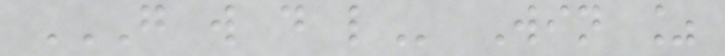G W D L Win %
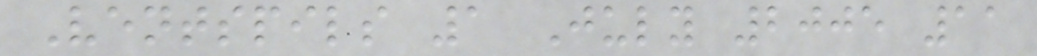Ventspils 1 July 2005 11
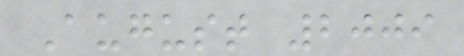August 2009
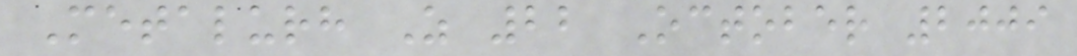Metalurh Z 22 October 2009
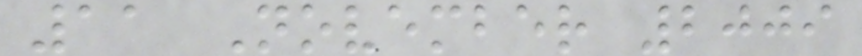11 November 2009
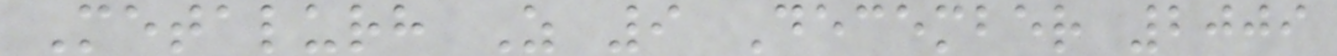Metalurh Z 9 December 2009
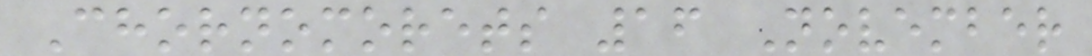Chornomorets 16 November
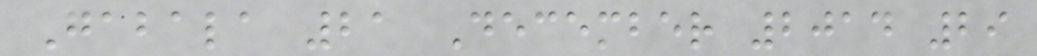Gabala 21 December 2014 29
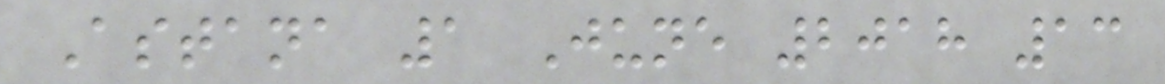Astana 1 June 2018 13
